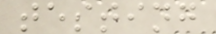testing
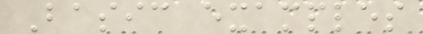Basic examples
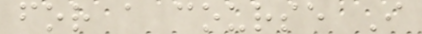for a course I
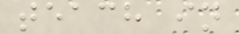teach in
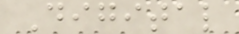Digital
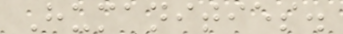Humanities.
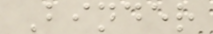Binder
